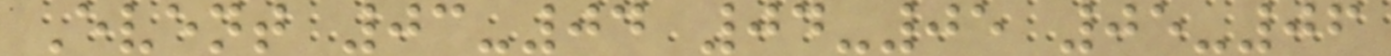Event 03-04 04-05 05-06
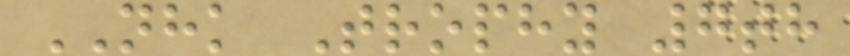NHK Trophy 7th
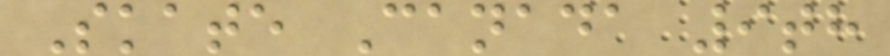Skate Canada 9th
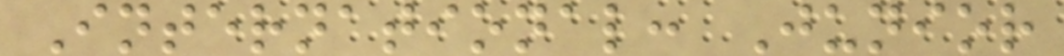International: Junior
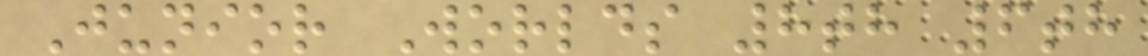Junior Worlds 8th 6th
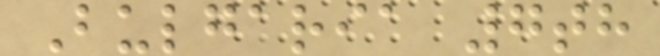Bulgaria 7th
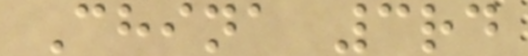China 3rd
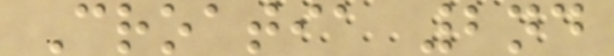Croatia 2nd
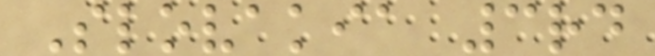Slovakia 3rd
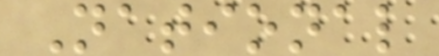National
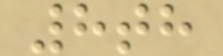8th
